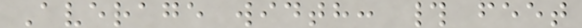Average width: # feet
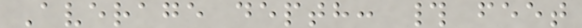Average depth: # feet
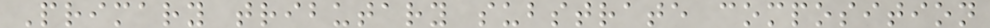Primary tributary substrate composition
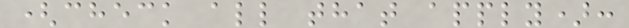(check all that apply):
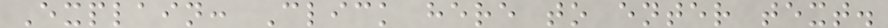Explain: Click here to enter text.
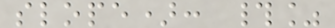slope): #%
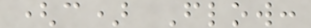(c) Flow:
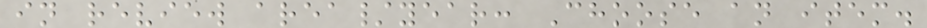in review area/year: Choose an item.
